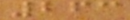263
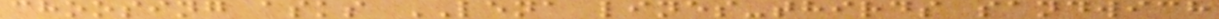choosing asks LENA lines-thirds sandwich
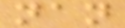nan
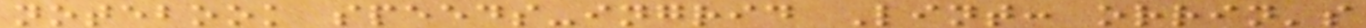notebook speeds-ingrid Lint: orrin's
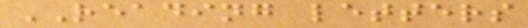READING letters
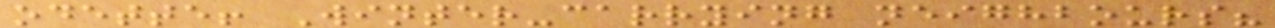odette! Winter-carrying neighbours?
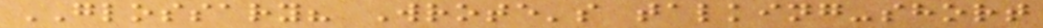GLOSSARY? Wrote's talking-short
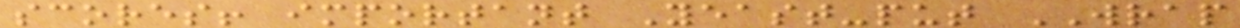scores! important Yeast-put WRAP
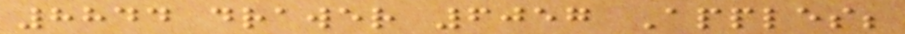8844 drawer 6057 Apples;
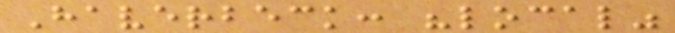Haverbeck: "local"
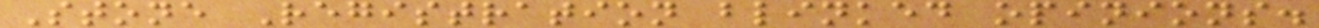Stone Registration blinked opinions.
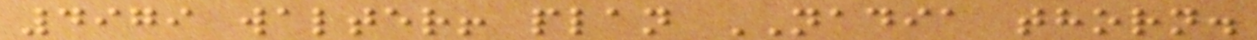4979 walter! plan NADIA thorn.
